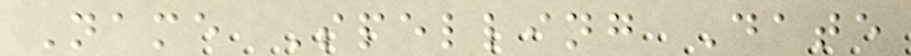Name Spelling Date
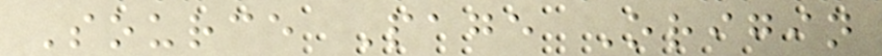Source Page Origin
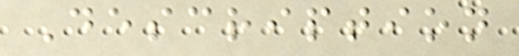Description
